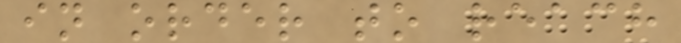in order to reach
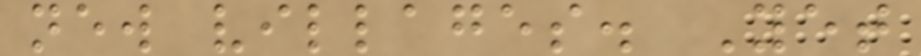new villages. Yet
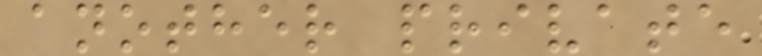another private
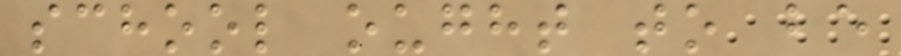school ought to be
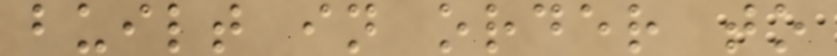built in order to
